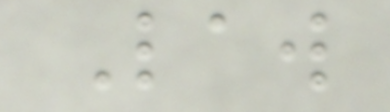Law
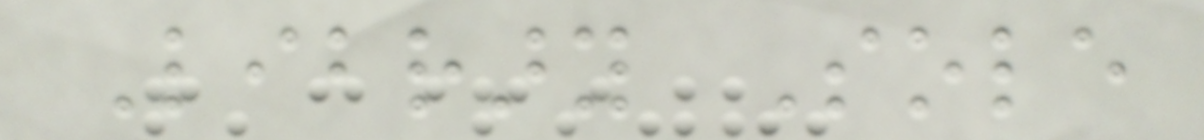Library Sole
